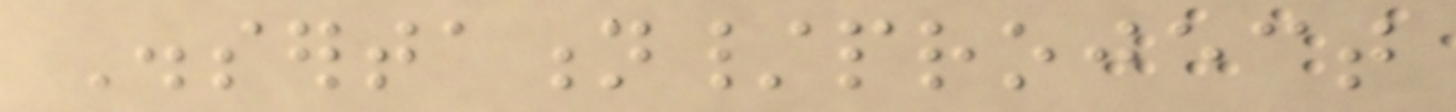Dissertation/project
